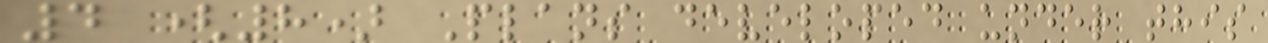4 (8) Plans developed under this
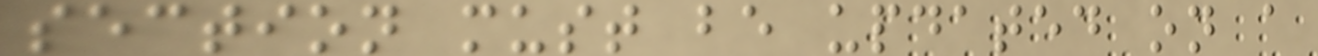section must be updated on a
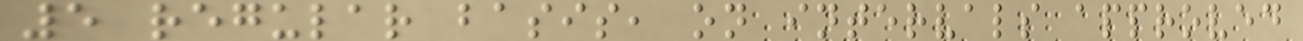5 regular basis, on intervals approved
